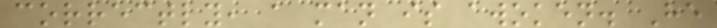correctly, a man is awoken. He
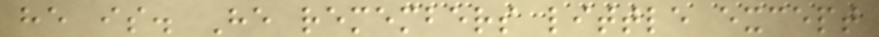he is. He remembers little except
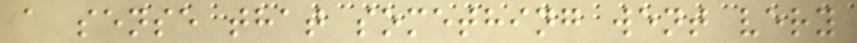a sense that something went very
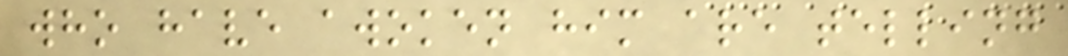who have awoken him are telling
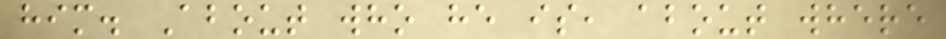him. About who he is, about where
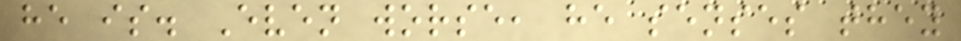he is. Even worse, he senses they
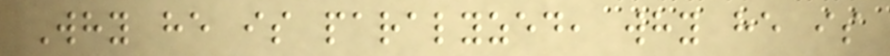Why he is paralyzed, why he is
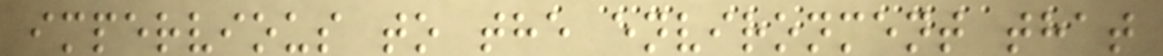impervious to the environment that
